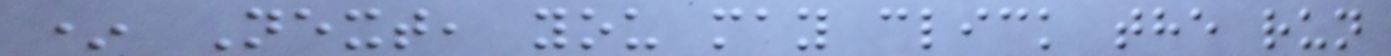* Next, you may click the run
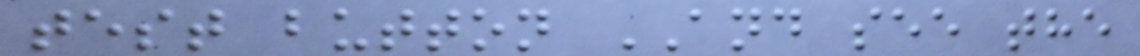test button AND see the
